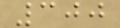300
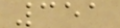351
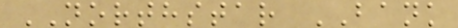NORTHSTAR BANK
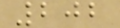202
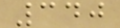340
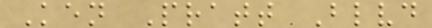Ken Pratt Blvd
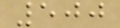500
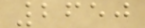2650
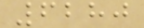6280
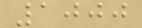1000
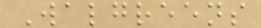Walgreens
